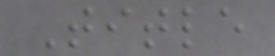Title
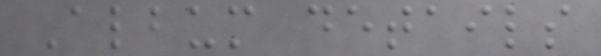Album details
